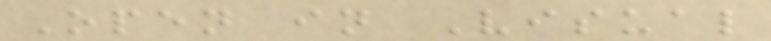Open in Visual
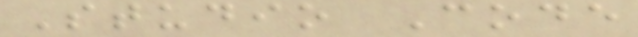Studio Code
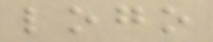logo
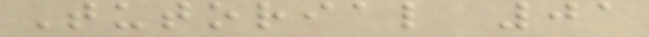Tutorial 01
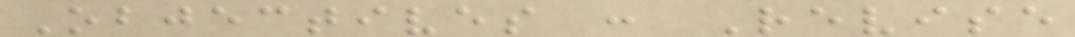Objectives : Revise
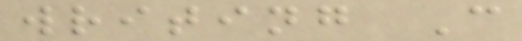writing C
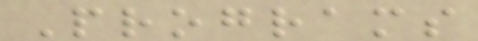Programs
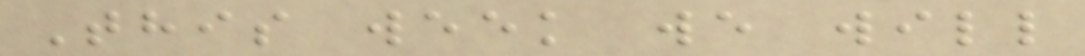This week we will
